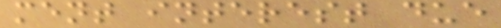ment interest due
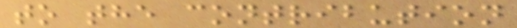to the contribution
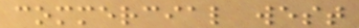commercial west
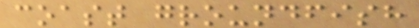coast groundfish
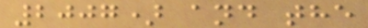2007) and the
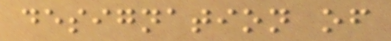designation of
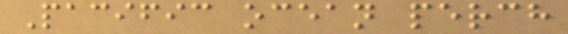Pacific ocean perch
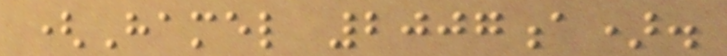(Hamel 2007a).
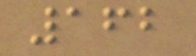162
